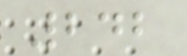242
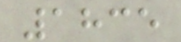1835
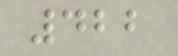422
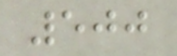500
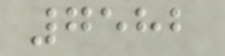7582
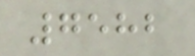7582
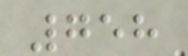758
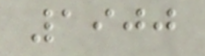1900
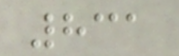831
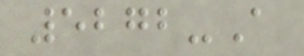5272-A
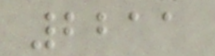2211
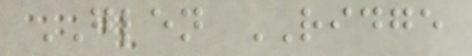GLEN RIDGE
